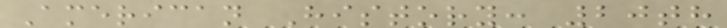American History: 20th
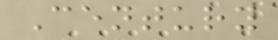Century
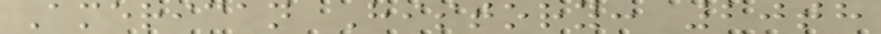American History: 20th
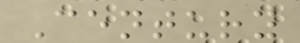Century
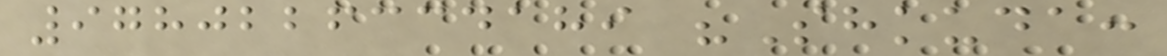9780226334189 "Shkuda:
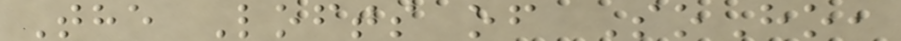The Lofts of SoHo,
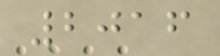2016
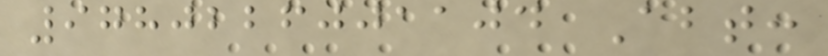9780226001104 Abt:
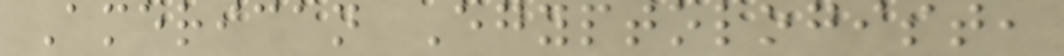American Egyptologist,
